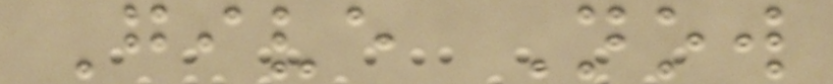Give Now
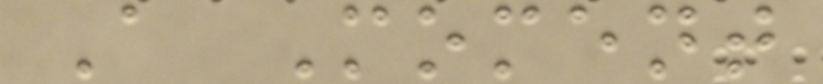A Moment
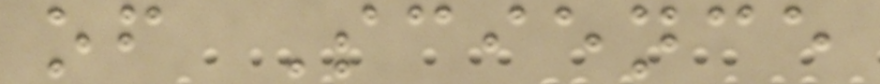of Science
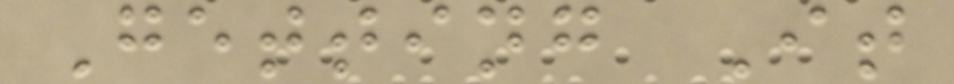Getting It
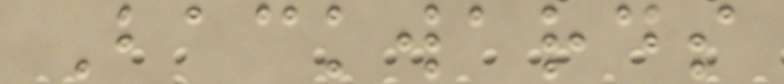Backwards
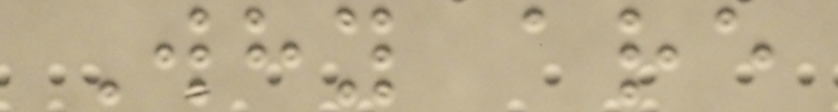Why are
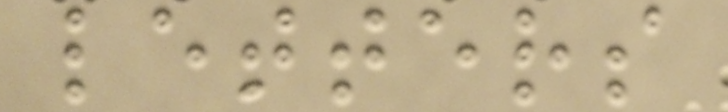letters
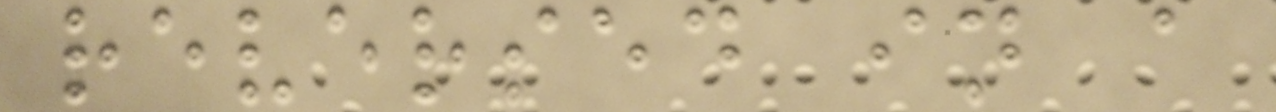reversed in a
